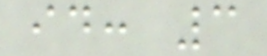id: 3
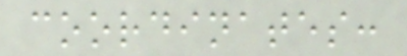coordinates:
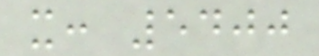x: 5400
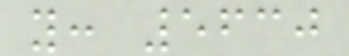y: 5630
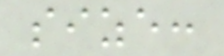size:
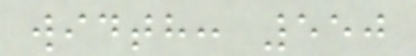width: 550
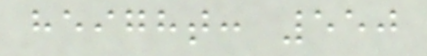height: 550
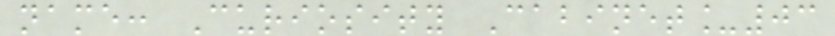name: Curiosity Cabinet_03
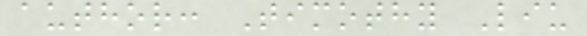author: Timothy Liu
